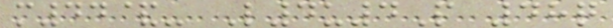m44&- L4u4P 48q
